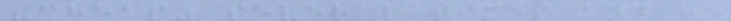"cheap" several times and he
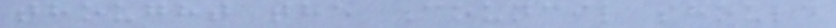thought the Council should
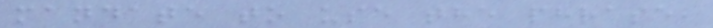mandate to use the phrase,
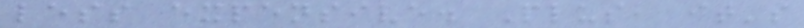less expensive. Plus, it's
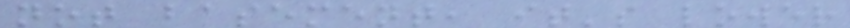not basement, it's lower
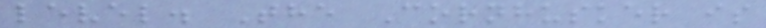level. The Cornhusker is
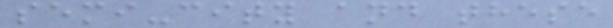semi-city and these
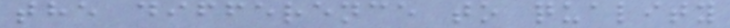the difference to quality
